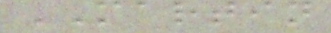MARTIN
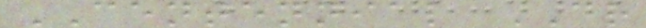CENTENNIAL DR
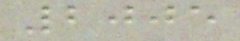2005
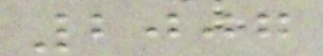2007
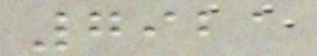7921
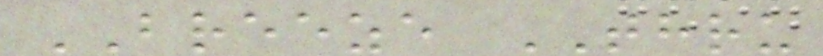BREEZE THRU
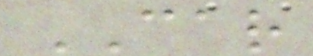CAR
